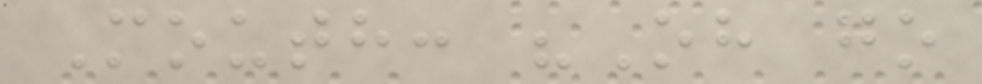Mouth: "Oh go
